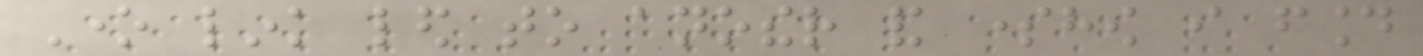One link led to another and somehow i found
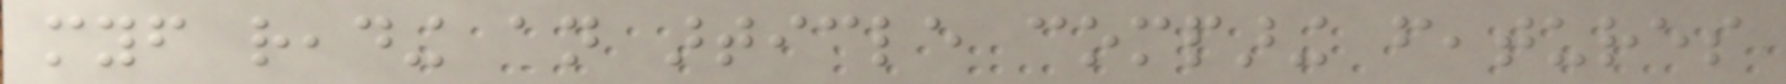myself reading an article comparing features
